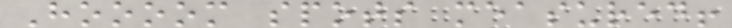Hoooom spots measured!
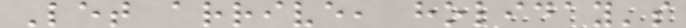Let arrive, holiday's
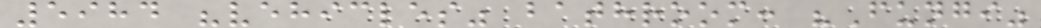5984 "vehicles" bathroom: "Fungi"
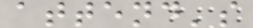attend's
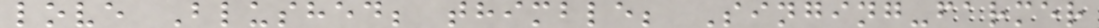love Blushed; thimble; Singing-farmer
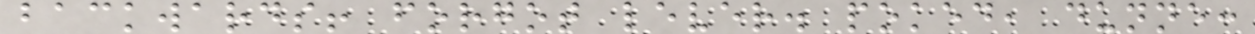backwards! forgot lever. poked, dunne:
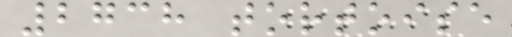2738 tortoise
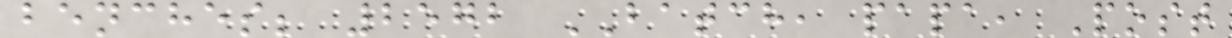benches; 2572 BATCH, papa, Post
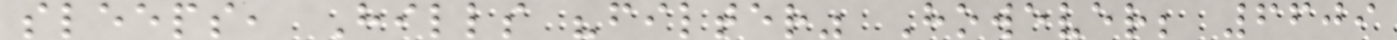sleeps, Hills "filter" However; 6609
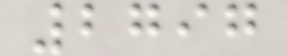2797
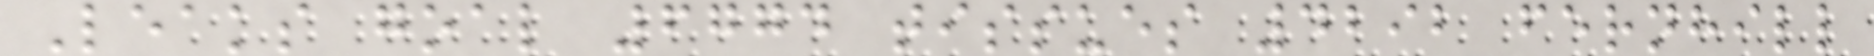Leaks goal 6774 tissues 4292 fernhill
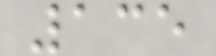135
